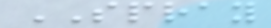SPRAY
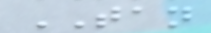TAN
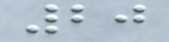20
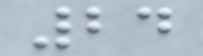24
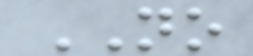NO
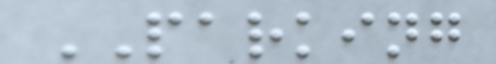PARKING
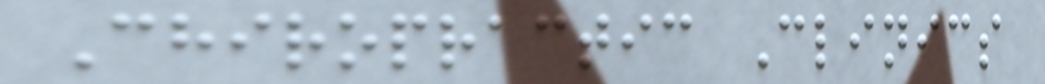Chiropractic Clinics
